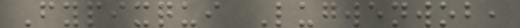Fypixqui Lugwenwob,
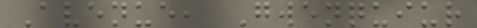Avenue, Gwenquiur
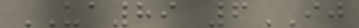UA89 6IJ
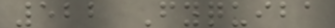522 Fyquiba
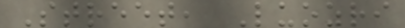Street, Luozri
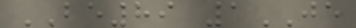BE89 1JE
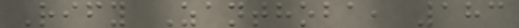Rify Zanthoba, 183
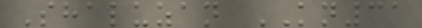Shaluzan KN31
